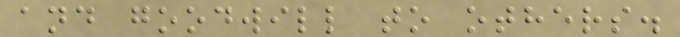and goodwill to others.
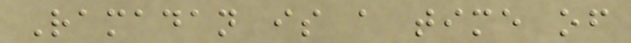Ramadan is a time of
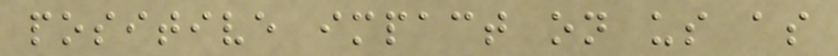positive impact on us as
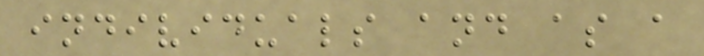individuals and as a
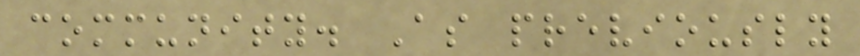community. As previously
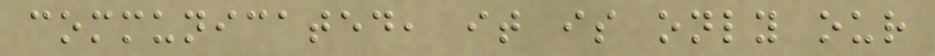communicated, it is only our
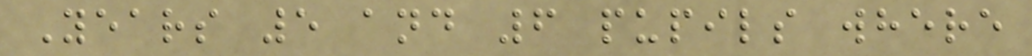Years 5 and 6 pupils where
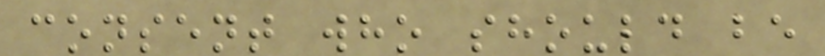consent who should be
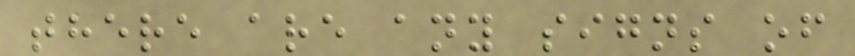there are any signs of
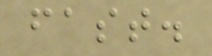fast.
